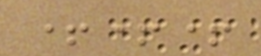+++
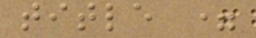title =
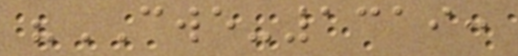"CWE-1319:
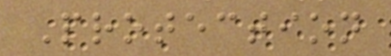Protection
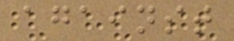against
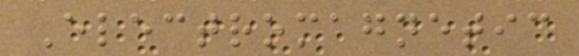Electromagnetic
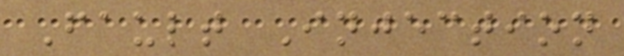Fault Injection
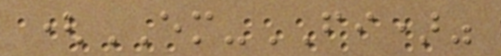(EM-FI)"
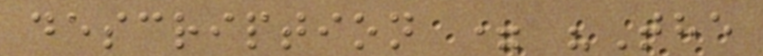description = "The
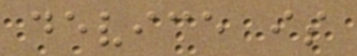device is
